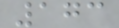173
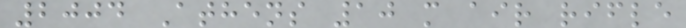2004 Athens 10 m air rifle
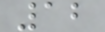12
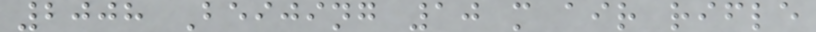2008 Beijing 10 m air rifle
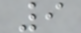9
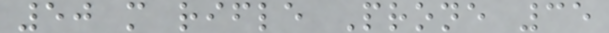50 m rifle Prone 35
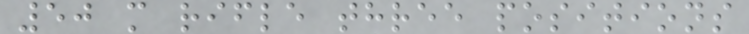50 m rifle three positions
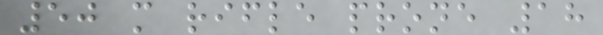50 m rifle prone 18
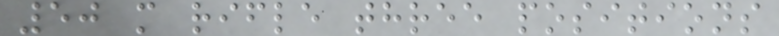50 m rifle three positions
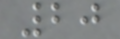20
